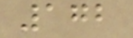172
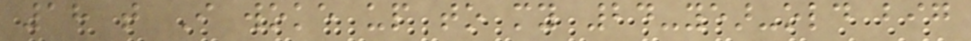18 that I woke up to my 24-year-old big
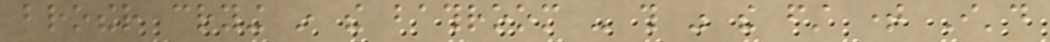brother crying in the bathroom - this was the first time I'd
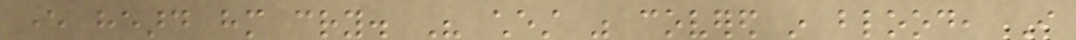ever heard him cry. His chest was covered in blood, I
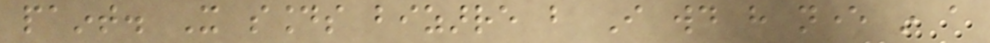paint. It sounds bizarre but I would have never in a
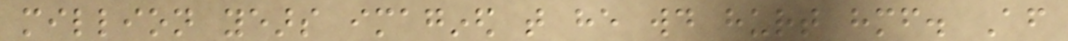million years imagined that he would hurt himself. After
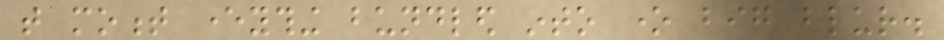that moment everything bundled into one big blur.
